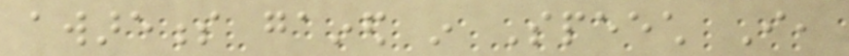awareness gained in Speech I,
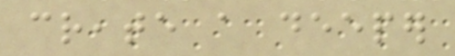create a deeper
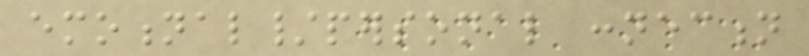emotional/personal connection
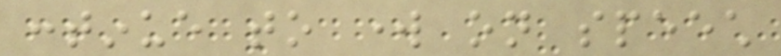continue to work on speech
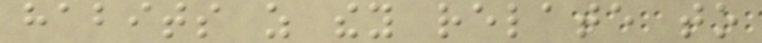habits as they relate to
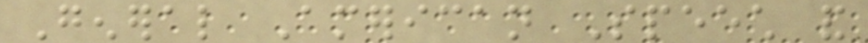General American Speech and
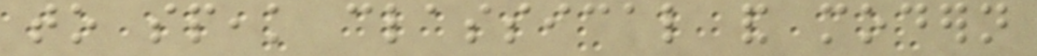to speak classical and modern
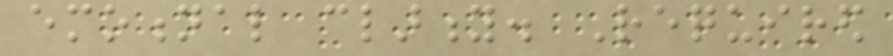emotional clarity. Required
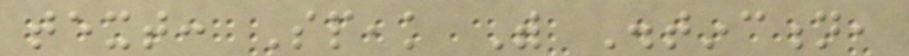text: Speak With Distinction,
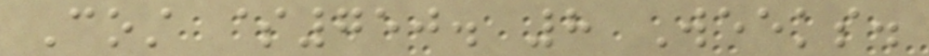Cost $750. 8 Weeks.
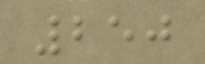250
